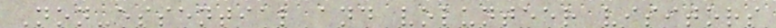Non-essential and volunteer visitors
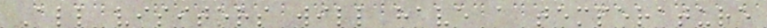All visitors will have a temperature
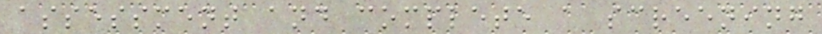assessment and complete a screening
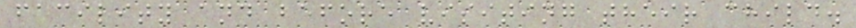facility and before visiting their child.
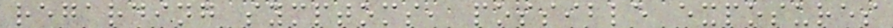regarding symptoms, possible exposures
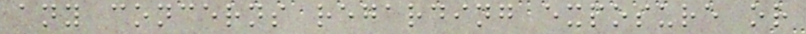any concerns regarding exposure or
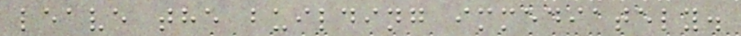leave the building immediately.
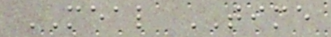MEAL TIME
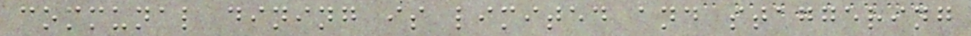communal dining is limited and staggering
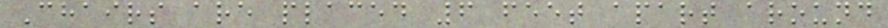Chairs are placed 6 feet apart around
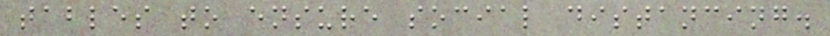tables to ensure social distancing.
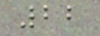22
